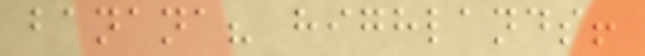banana? highlands!
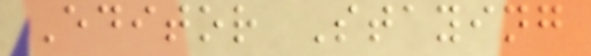Editor Staying
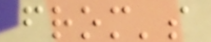from's
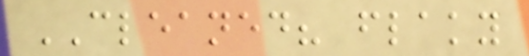CLEANED? flaky
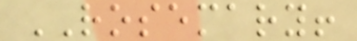ROSEMARY!
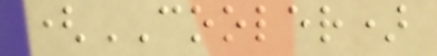(COOLER)
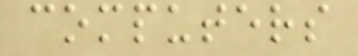computers
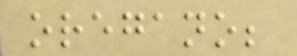oregano;
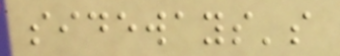sideways's
